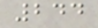244
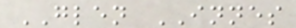GLEN INNES
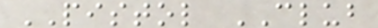PISTOL CLUB
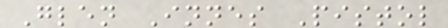Glen Innes Pistol
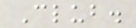Club.
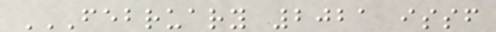FEBRUARY 2021 ISSF
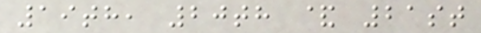19th, 20th & 21st
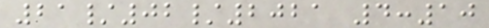21/02/2021 4:10
